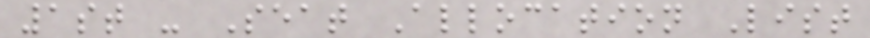1st - Seat Allocation List
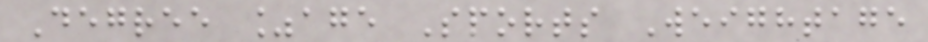Degree %age Sports Weightage
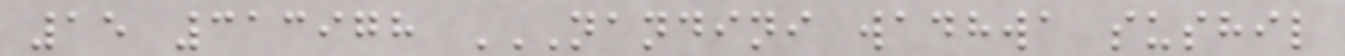15 313978 NANDINI WADHWA SUSHIL
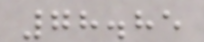78.85
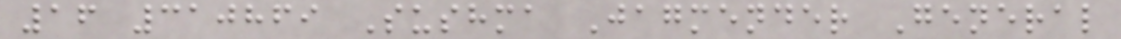16 310869 Sushma Jagmender General
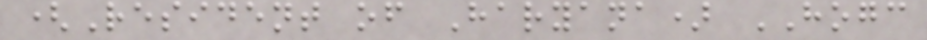(Resident of Haryana) HOGC
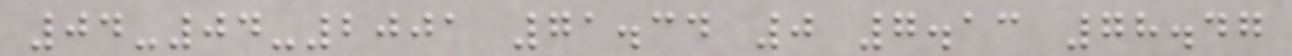04-04-2001 71.34 0 7.13 78.47
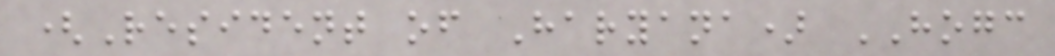(Resident of Haryana) HOGC
